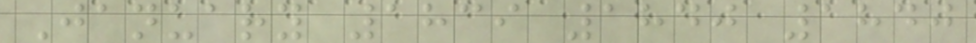January 1839 1840 1840
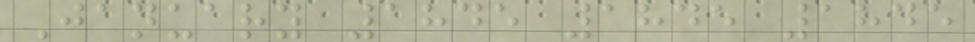January 1845 1845 1845
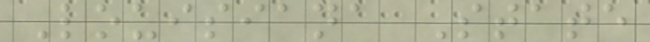Louisiana State
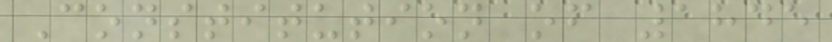Constitution of 1845
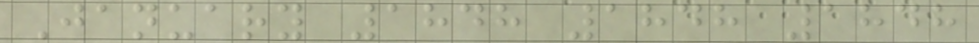January 1848 1848 1848
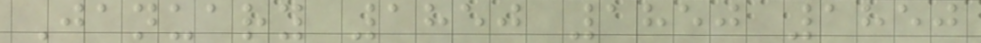January 1850 1850 1850
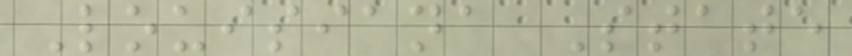Louisiana State
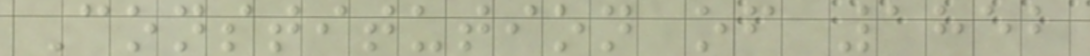Constitution of 1852
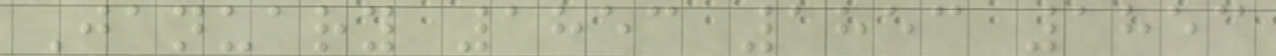January 1853 1853 1853
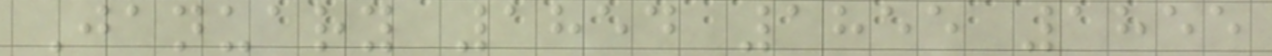January 1854 1855 1855
